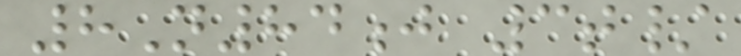8N84j 3t/
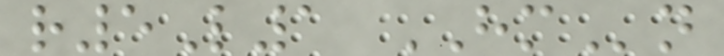r5L1 HMn
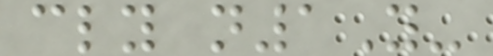cly n1Y-
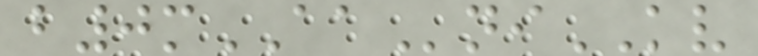b0mAAniKV
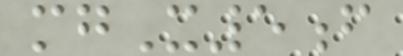mgX5f
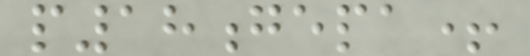p18gepa+
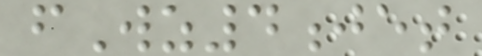fWz4jet
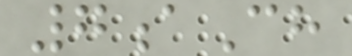7aCh
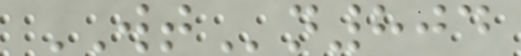WTn804
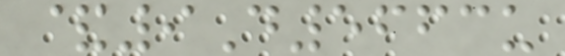&9D5663u
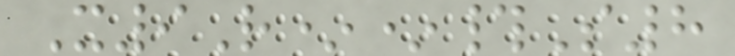X9R**#S8
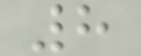8
